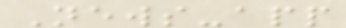News-app
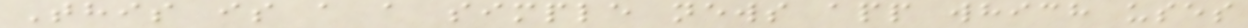This is a a simple news app which uses
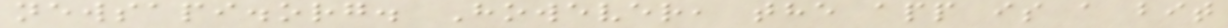newsapi.org. However, the app is a bit
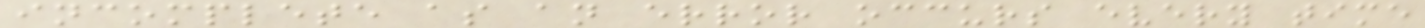incomplete as an error occurs every time
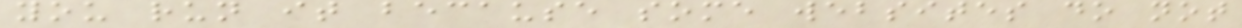you run it because some websites do not
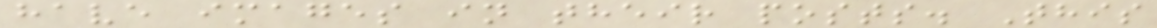have images in their posts. This
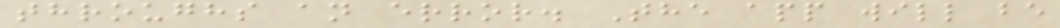throughs an error. The app will be
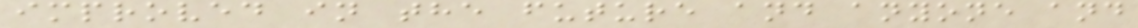improved in the future and anyone and
